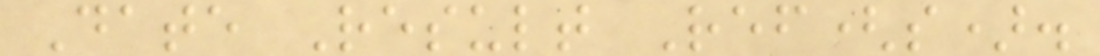Date Result Ref(s).
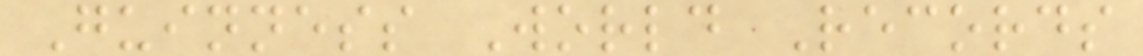Guinness World Records
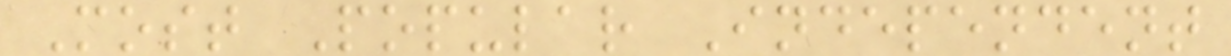Most Popular Independent
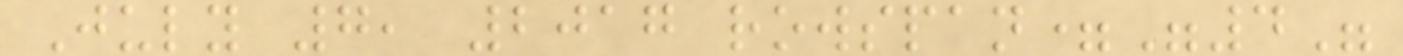July 7, 2017 rowspan="4"
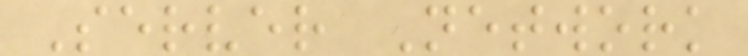Server Network
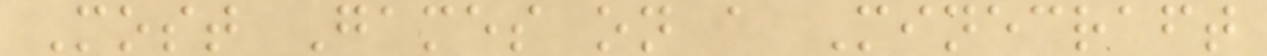Most Games on a Minecraft
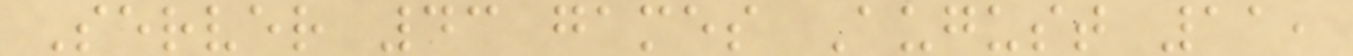Server 43 games August 11,
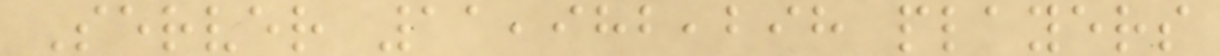Server 11,982,298 players
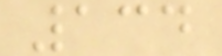134
